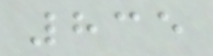835
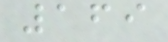169
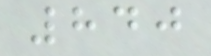840
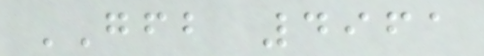GFB 4961
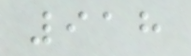918
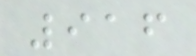916
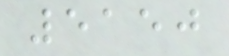5150
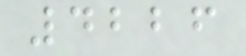4226
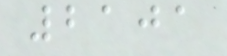2101
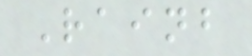Rainb
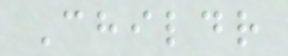Childr
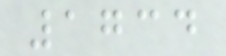1734
